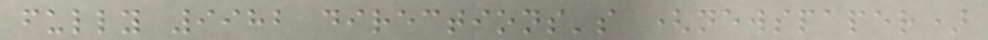fully 9982 directions's (newspaper)
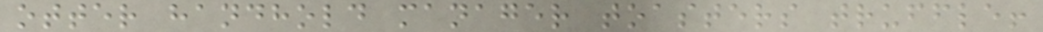otter handhold manager toasters truffle!
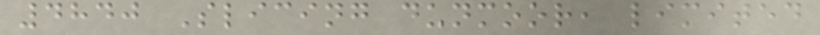4840 Slicing dunmoor, limited
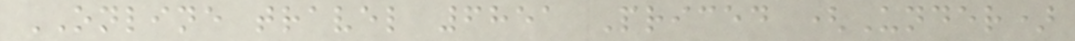ONLINE travel 6851 Priced (Under)
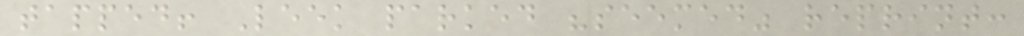tapped! Leek parked "seemed" reprint:
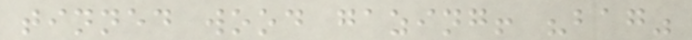tinned wood gazing! "bag"
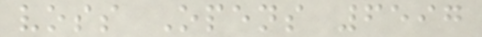voss Opens 6597
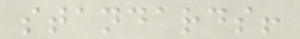standards!
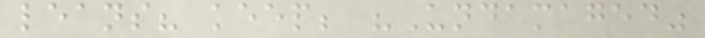leans? keep; "Undamaged"
